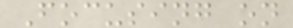Focusing on
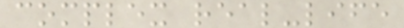complex real-life
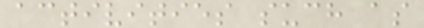activities such as
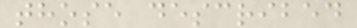those described
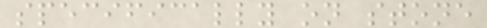specifically on stone
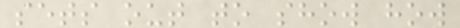sets out to show how
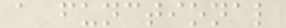a functional
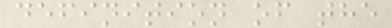definition of the
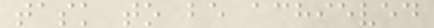task to be achieved
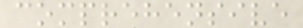comprehensive
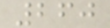260
